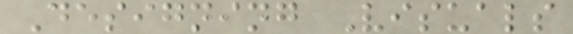Designing Visuals
